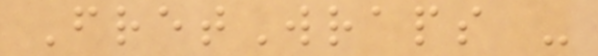FretWraps -
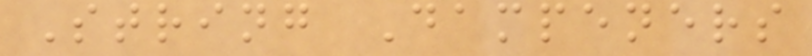String Dampeners
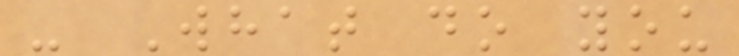- What do you
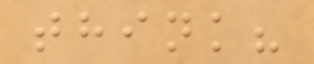think?
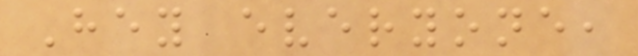Hey everyone,
